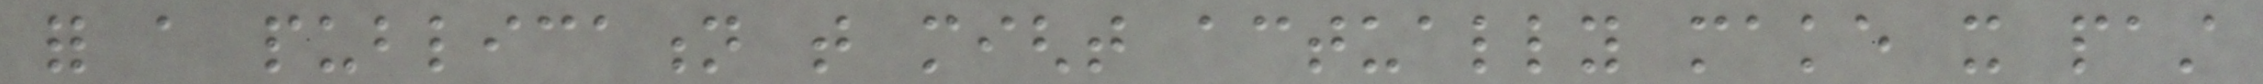for a publication that might actually make it past
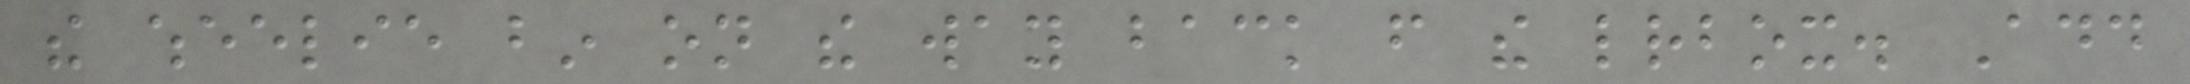the wheelie bin on the way back from the letterbox. Add
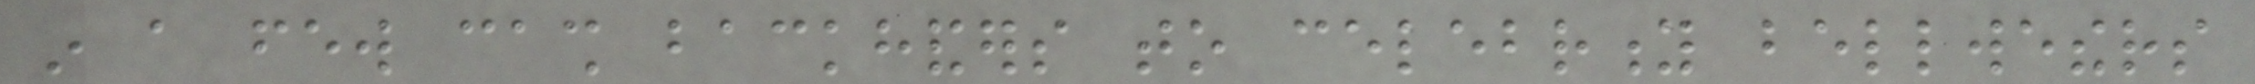in a few cash backhanders to celebrity bellwethers
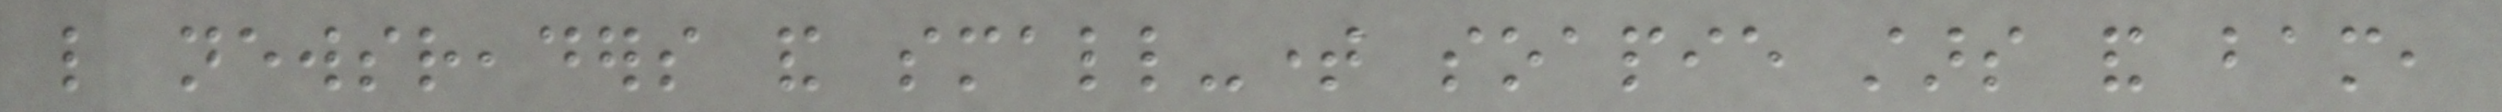like newsreaders and small-time soapie stars and bam,
